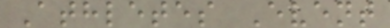Athletes Event
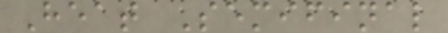Heat Semifinal
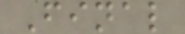Final
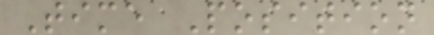Time Position
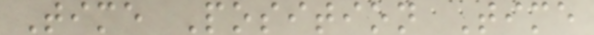Time Position Time
